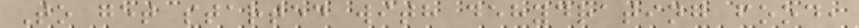To get started with dehydrating food,
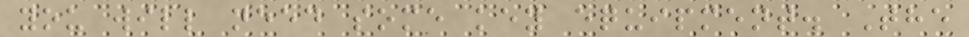you will need some key equipment. The
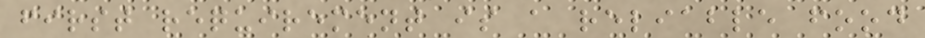first requirement is a reliable food
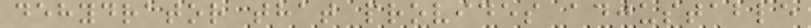dehydrator that provides adjustable
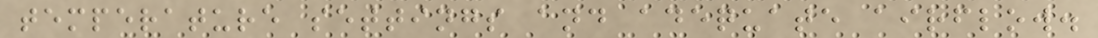temperature settings and adequate airflow.
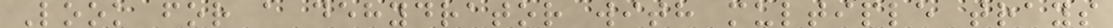Look for a dehydrator with multiple trays
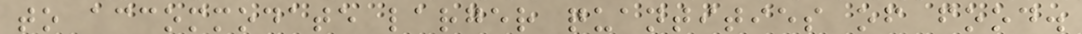to accommodate larger quantities of food.
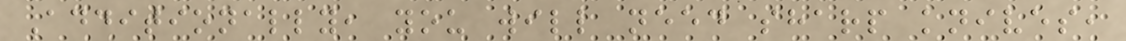Additionally, you will need sharp knives,
